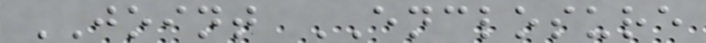JOINT ENCLOSURE
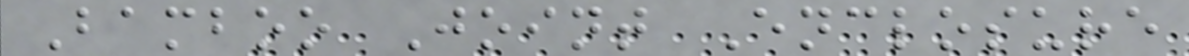Bamboo Joint Enclosure
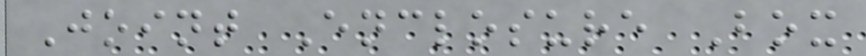Joint Enclosure Box
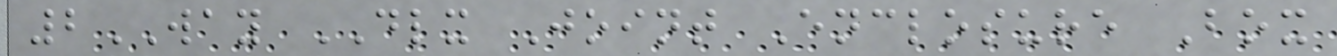2WAY DLX Joint Enclosure Box
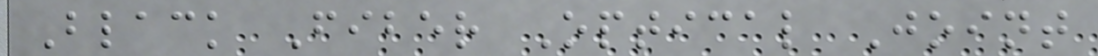Black Fiber Optical Joint
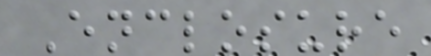Enclosure
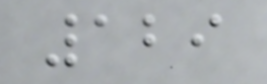129
